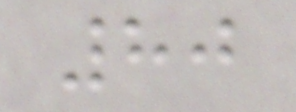80
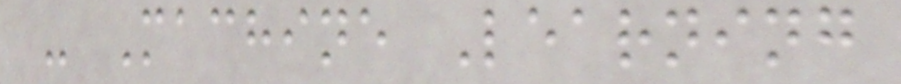- Machine Learning
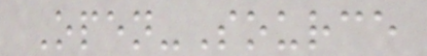Open-Source
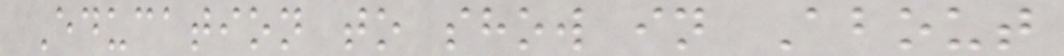Education to show in About
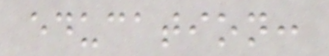education:
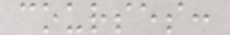courses:
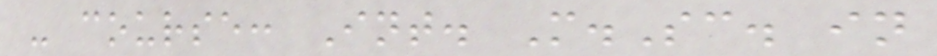- course: Int. M.Sc. in
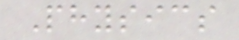Physics
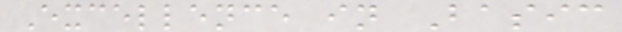Excellence in Basic
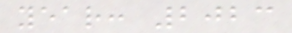year: 2023
